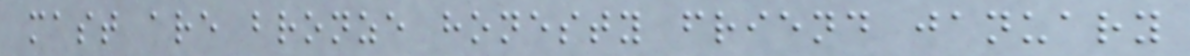mast are bronze honesty friend january
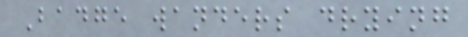Badge wanders drying
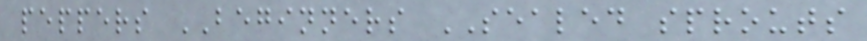peppers BEGINNERS SEALED sprouts
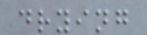drying
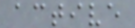active
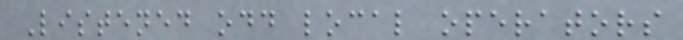Listened odd local operators
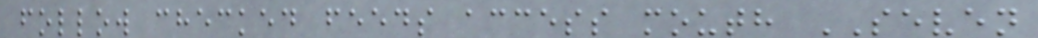follow checked feeds access mouth SEVEN
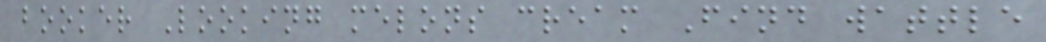booker Looking melons cream Find wattle
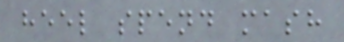heel spend mash
